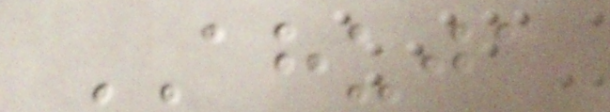AHUJA
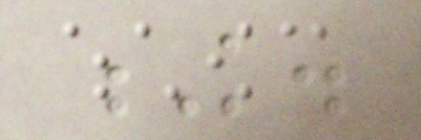K.
